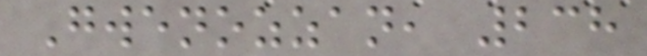Gwenozzan, 238
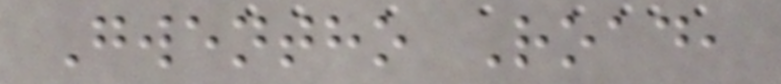Gwentho Road,
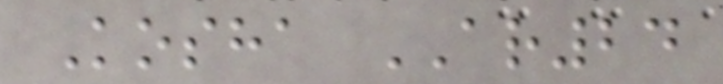Kosha AR24
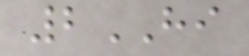2HI
